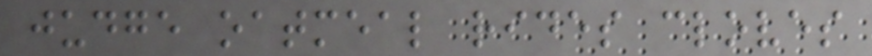judge oatmeal rides cloves
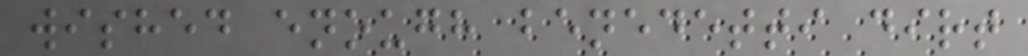wished enough benedetti dirt
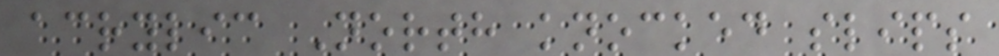acrylic North knocked slips
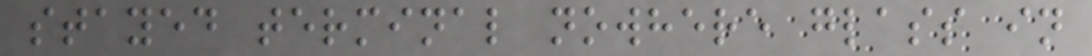stayed terminal nowhere glass in
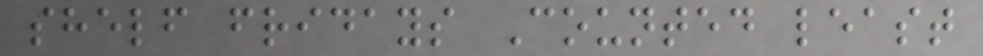shelf fridays Counted least
